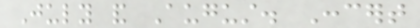July and August. Concert
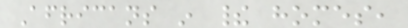Africans in their homes,
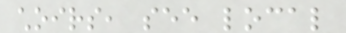choirs, see local
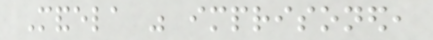Mandela was imprisoned,
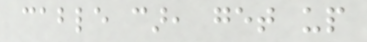cable car, get up
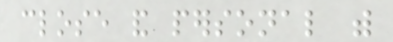close and personal with
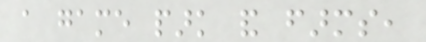a game park and farms,
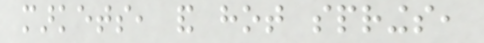markets, and hot springs,
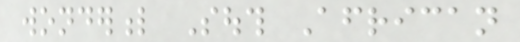wonderful South African
